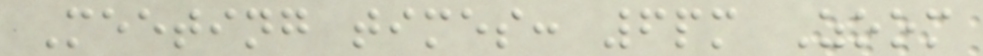Meeting times: 6pm Zoom
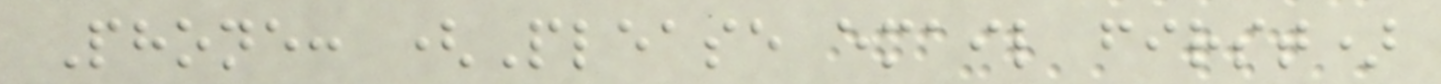Phone: (Please email first)
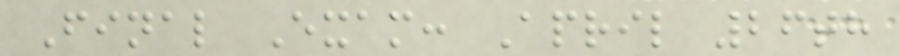Final Exam: April 26th
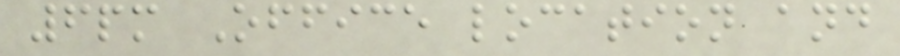6pm Office location and
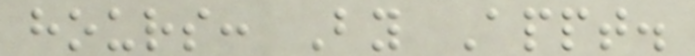hours: By Appt.
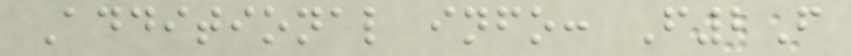Additional info: F2F
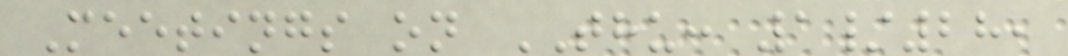Meetings on THU: 1/28,
